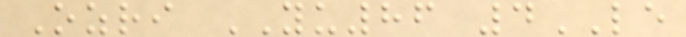Ozri YU86 4LE
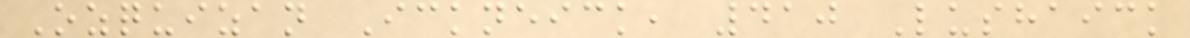Ozquizan Ickneick, 410 Lushaick
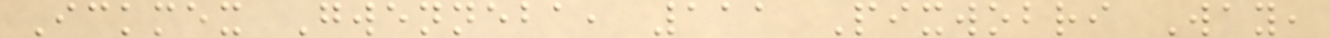Ickmex Gwenneba, 111 Pixwobri Way,
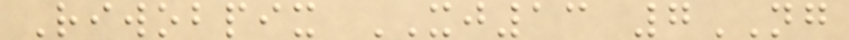Riwobpix XJ13 7NG
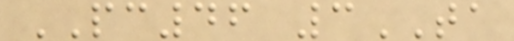PC46 3TA
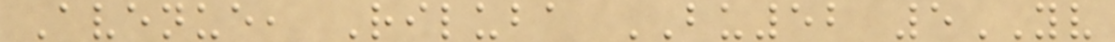Avenue, Riluba BU52 5YV
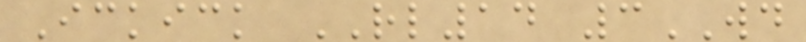Ickick RL14 3WD
